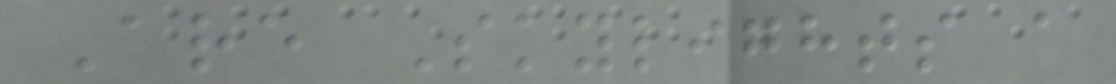Are Skylights a
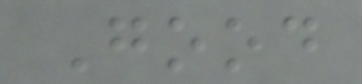Good
